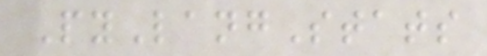PyLangStats
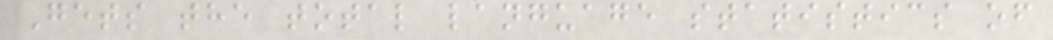Gets the total language statistics of
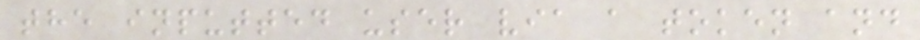the inputted user via a token and
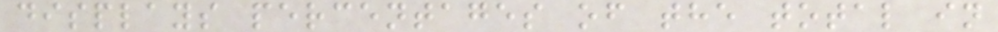displays percentages of the total in
